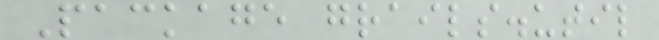Package grails.util
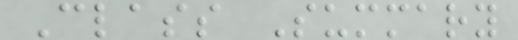Class Summary
